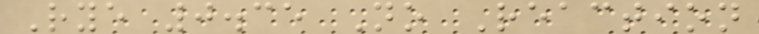Rye 0.35 No Reaction
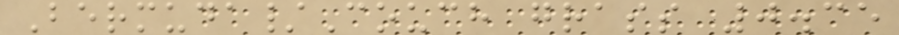Bermuda/Couch grass 0.35
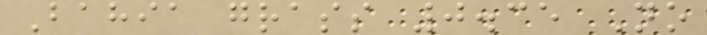Bahia grass 0.35 No
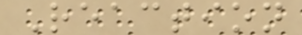Reaction
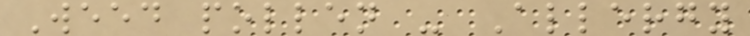Weed pollen - Allergy
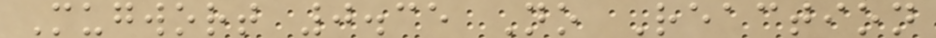Mugwort 0.35 No Reaction
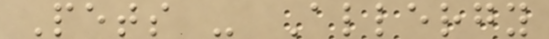Pets - Allergy
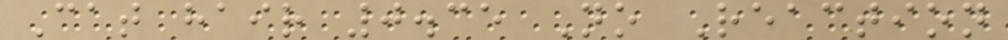Cat hair 0.35 No Reaction
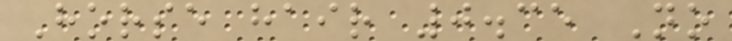Horse hair 0.35 No
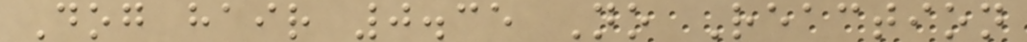Dog hair 0.35 No Reaction
